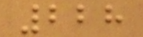228
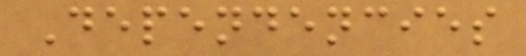Dependencies
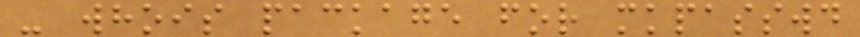- whois package for mkpasswd
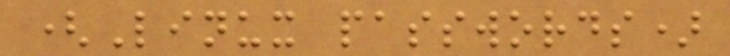(Linux passwords)
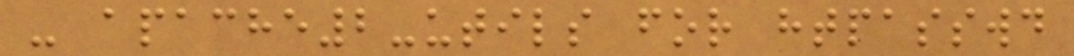- apache2-utils for htpasswd
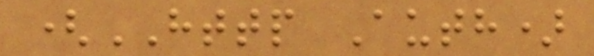(HTTP Auth)
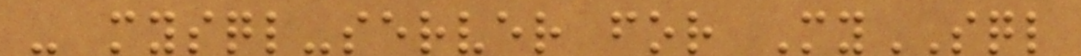- mysql-server for MySQL
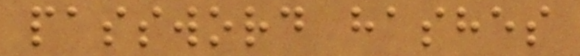password hashes
